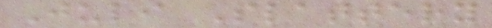Juli Slattery
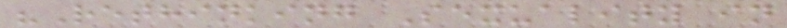"Rethinking Sexuality in
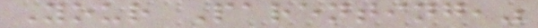Your Parenting,"
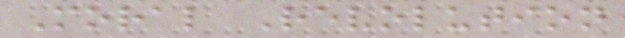Moral Revolution
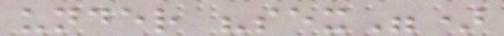under "sex")
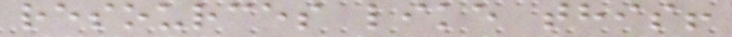resources like this!
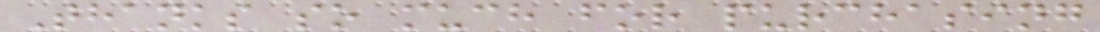Thanks so much for purchasing
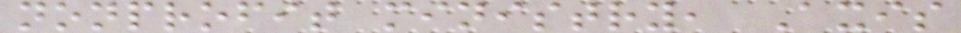nonprofit ministry, Axis
